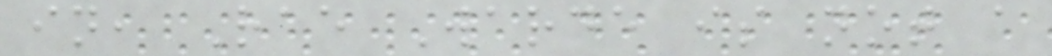in, Rae Warde is not a
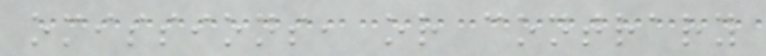omissions, or contrary
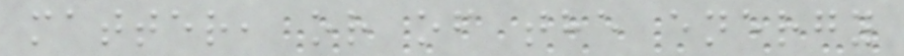matter, or of the energy
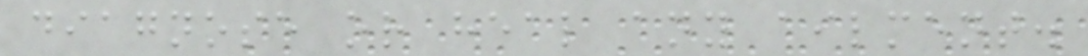diagnose or heal any ailment.
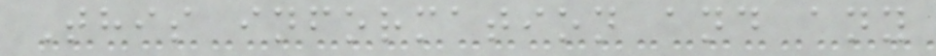This information and any
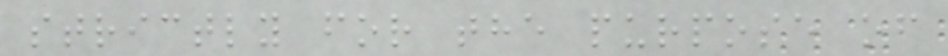strictly for the purpose of
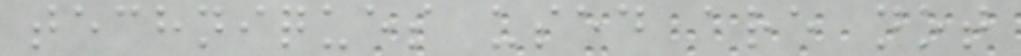techniques used are not
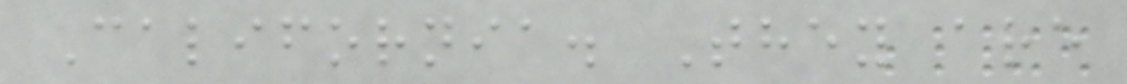California. They are
